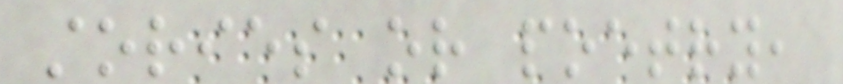stories or poetry,
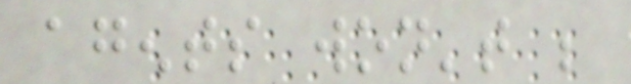agents won't be
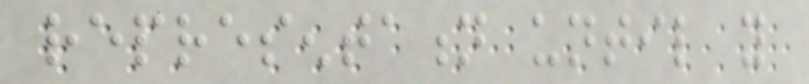representation until you
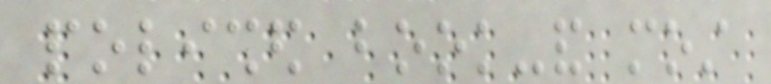polished book-and most
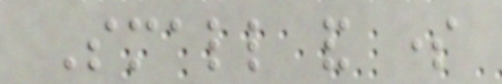Small and some
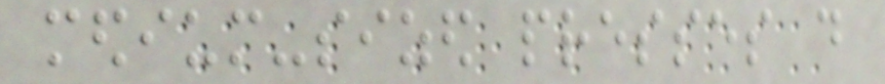medium-sized presses do
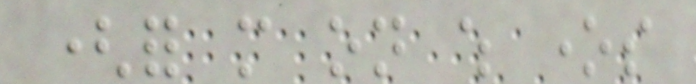(for more on which ones
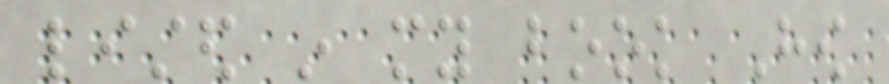listed in my book How
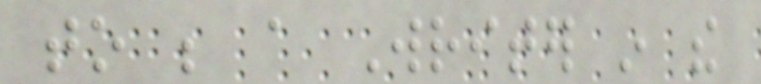to be a Writer in the
